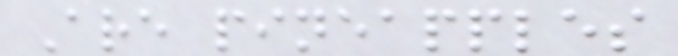Are pineapples
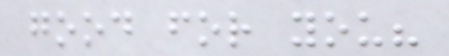good for you?
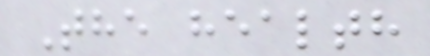The health
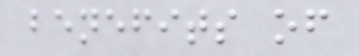benefits of
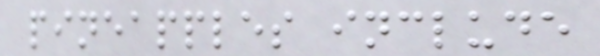pineapples include
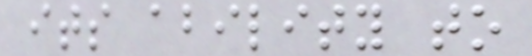its ability to
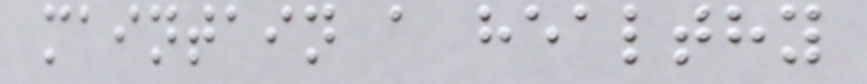maintain a healthy
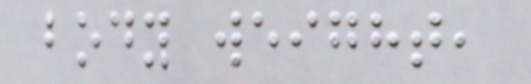body weight,
